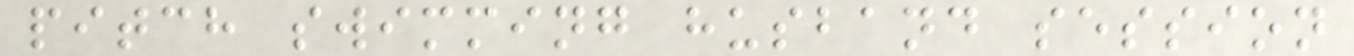pitch swimming husband session
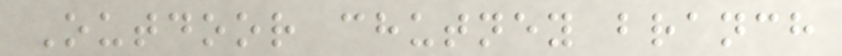Outdoor chutney branch
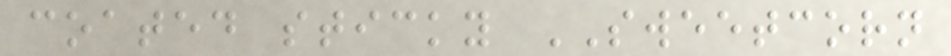coated sticky SWEETCORN
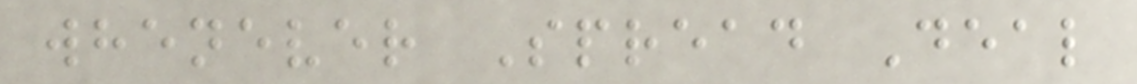whenever Spread Deal
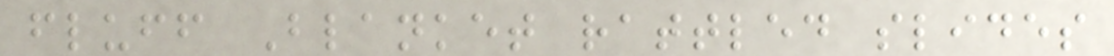fluff Blanket rattled slides
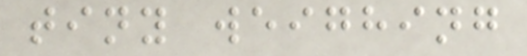tiny weighing
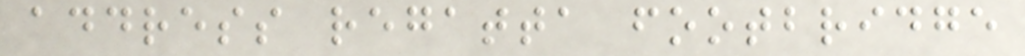address regatta footbridge
